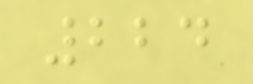224
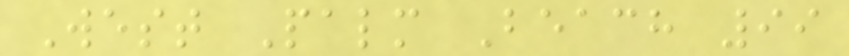West Palm Beach 99
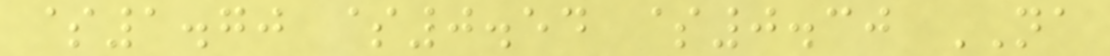$1.70 $0.54 $0.30 NA
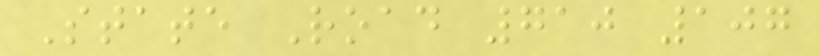State Road 710 107
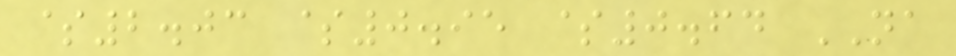$2.03 $0.95 $0.64 NA
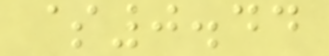$0.44
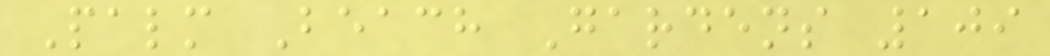Palm Beach Gardens 109
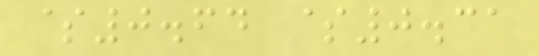$0.64 $0.31
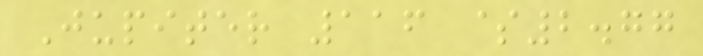Jupiter 116 $2.77
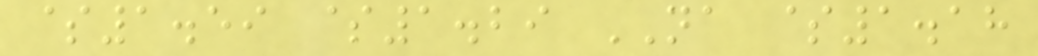$1.59 $1.29 NA $1.18
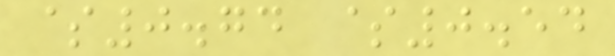$0.74 $0.54
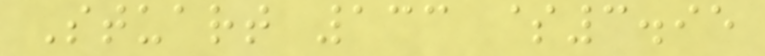Stuart 133 $3.95
